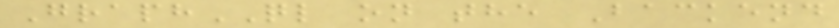GraphQL on the Backend
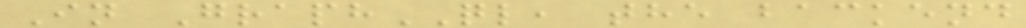In GraphQL, the backend
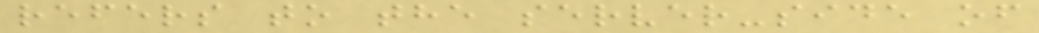refers to the server-side of
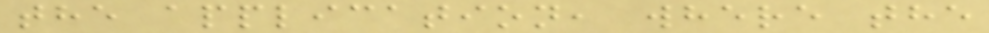the application, where the
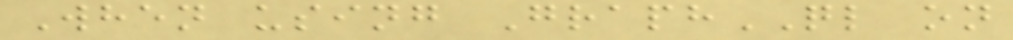When using GraphQL on
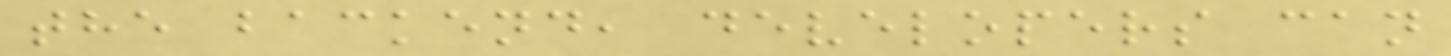the backend, developers can
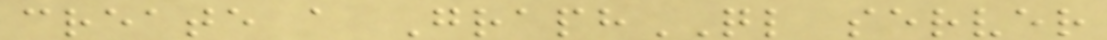create a GraphQL server
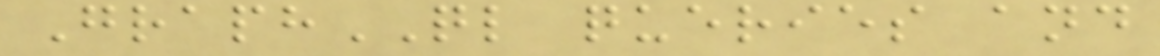GraphQL queries and
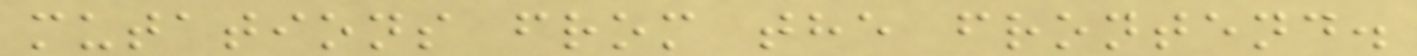mutations from the frontend.
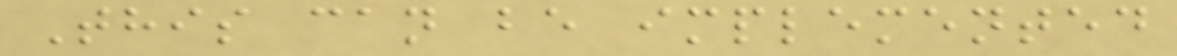This can be implemented
